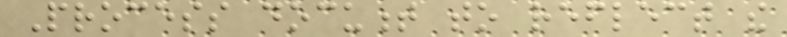Process document to reflect the
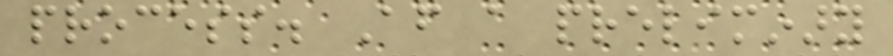process. After a preliminary
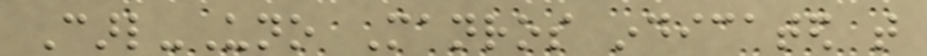Carl-Uno Manros indicated that
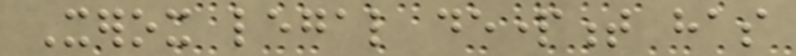Xerox legal department has
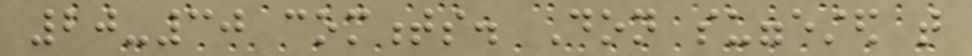20-30 comments. Don suggested that
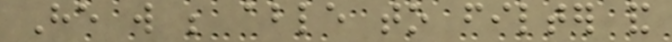He will be able to filter and
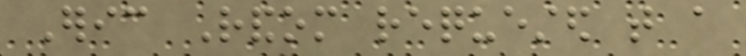Eric Random requested that a
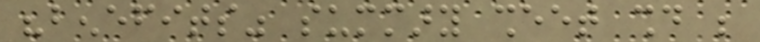"benefits" summary sheet should be
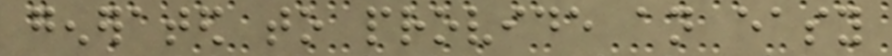generated to provide an easy
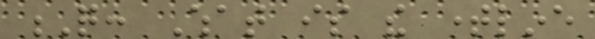Q: What is the timeline
